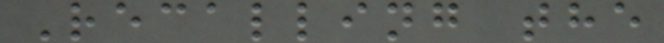Recalling the
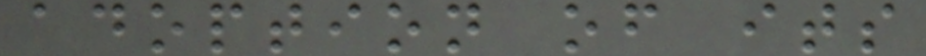adoption of its
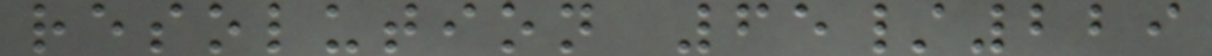resolution 65/229
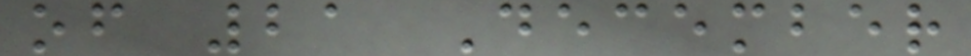of 21 December
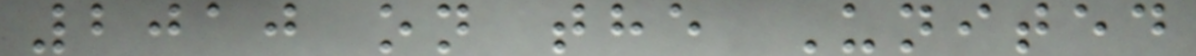2010 on the United
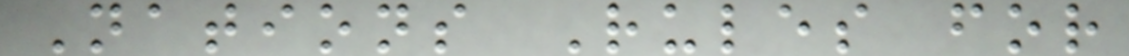Nations Rules for
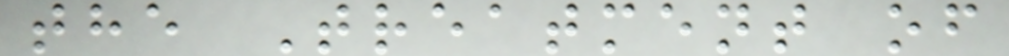the Treatment of
